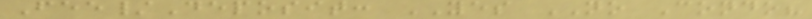Fee/Deposit: YES NO Condo?
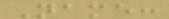Name:
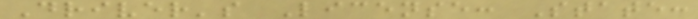Driver's License: State:
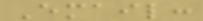Email:
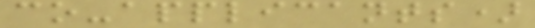co-applicants)
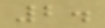2.
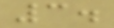3.
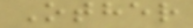Other
